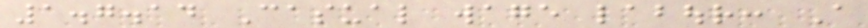1.7.14 Casual wage labour: A
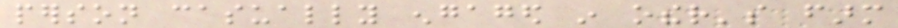person casually engaged in other's farm
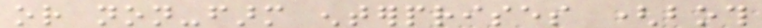or non-farm enterprises (both
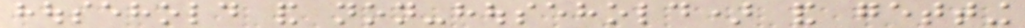household and non-household) and getting
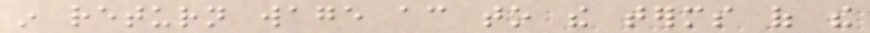in return wage according to the terms of the
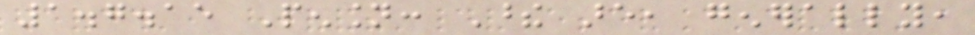1.7.15 Pension: These are, generally,
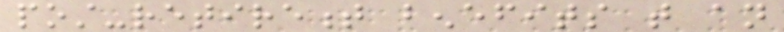post-retirement benefits that an
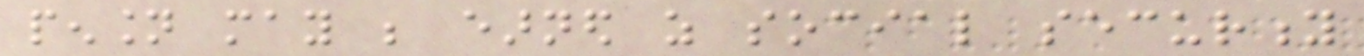pension may be earned as social security
